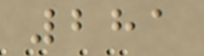281
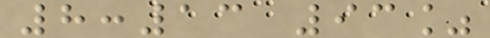8:13 93%
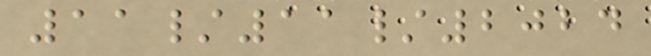11/11/2024
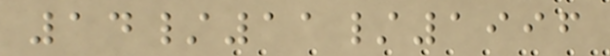14/11/1996
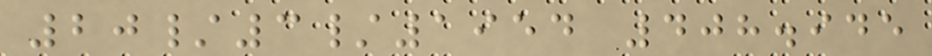20/3/1954 408.945
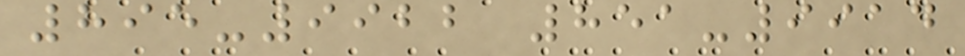895-9922 851-9914
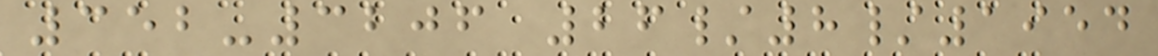352-3206 26/8/1954
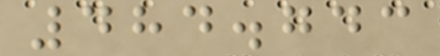484.743
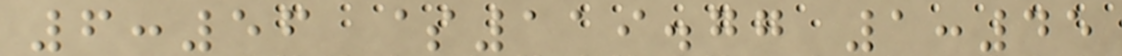6:56 $119.77 1:45
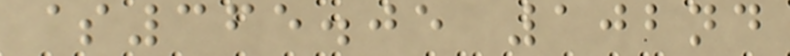$365.05 102nd
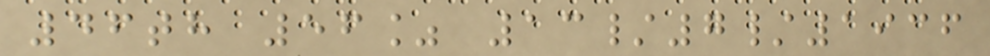46th 56% 13/7/1936
